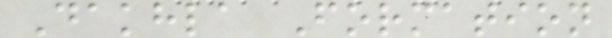Dakhla Formation
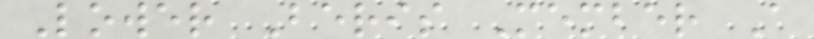Lower Beris Member A
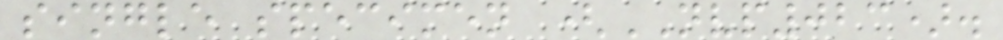single specimen (NVP023).
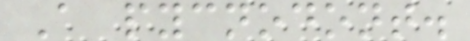A pycnodont.
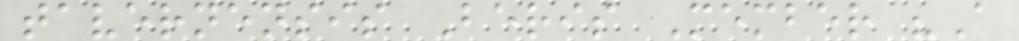tavernensis Beris Member "A
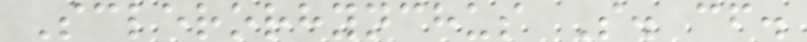Sclerorhynchus S. cf.
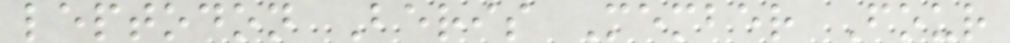leptodon Beris Member Four
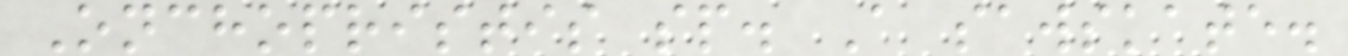Onchopristis sp. A sawskate.
